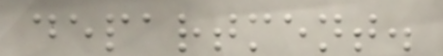department.
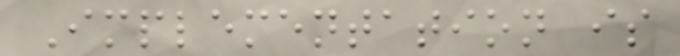Implementation is
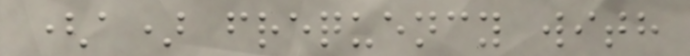(a) frequency with
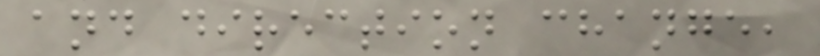and direction change,
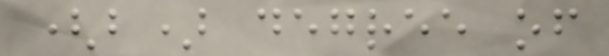(b) degree of
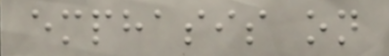emphasis on
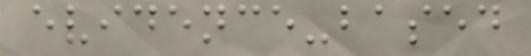evidence-based
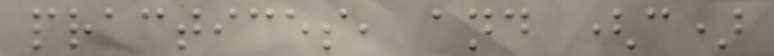practices, and (c)
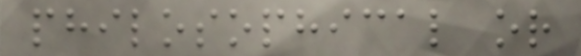philosophical or
